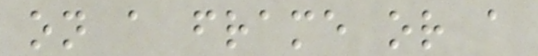on a frame or a
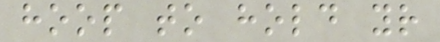hoop to hold your
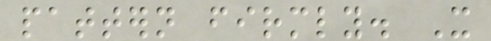pattern firmly. It
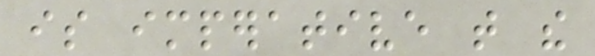is imperative that the
